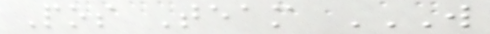Pos Team W
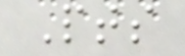Pts
